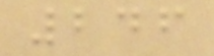246
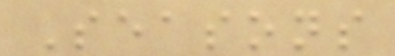Seasons
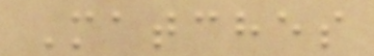Matches
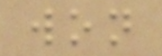won
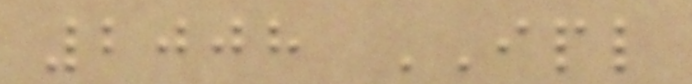2008 IPL
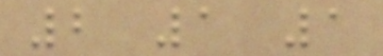2 1 1
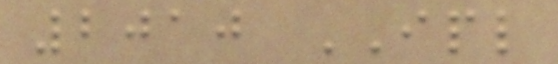2010 IPL
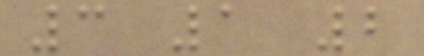3 1 2
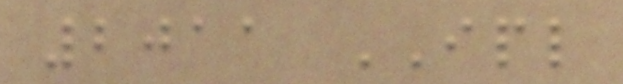2011 IPL
